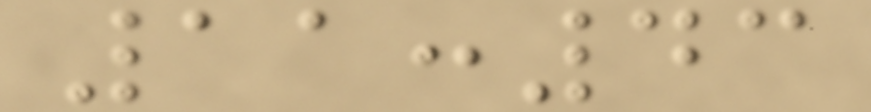11:43
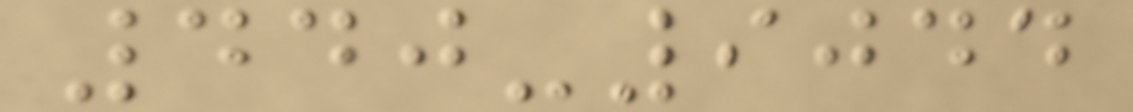440-9044
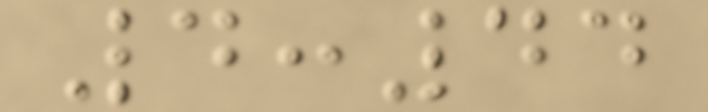4:44
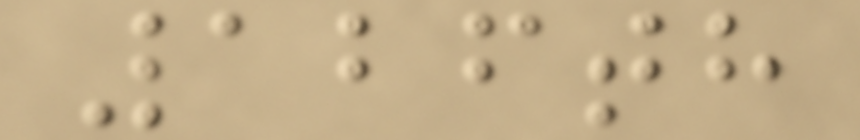126th
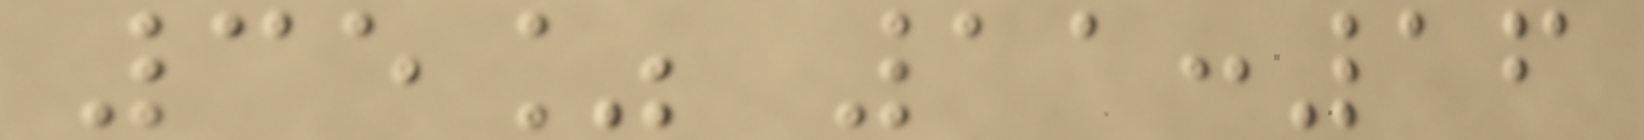35% 11:16
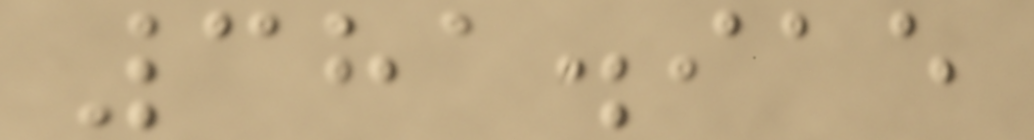381.915
